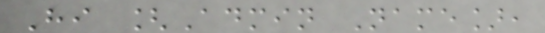Hi [Admin Name],
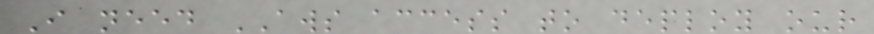I need AWS access to deploy our
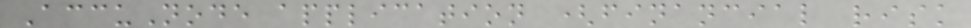AccuNode application (financial risk
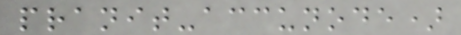pranit-accunode)
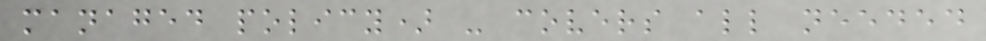managed policy) - covers all needed
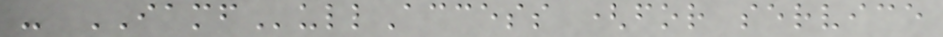- IAMFullAccess (for service
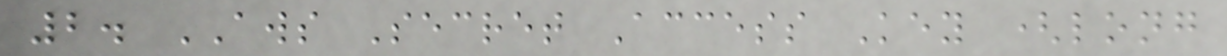2. AWS Secret Access Key (long
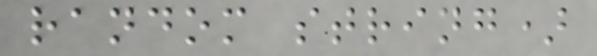random string)
